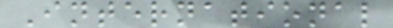International
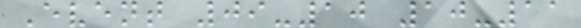Event 09-10 10-11
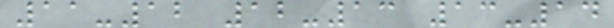11-12 12-13 13-14
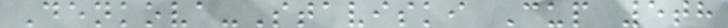Denkova-Staviski Cup 5th
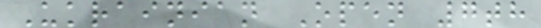Ukrainian Open 7th
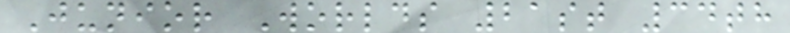Junior Worlds 21st 34th
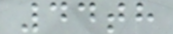44th
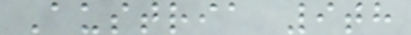Austria 9th
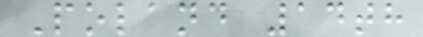Poland 14th
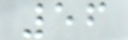56
